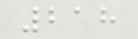218
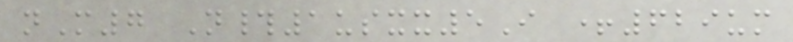nM7 N#1usxx5I +629um
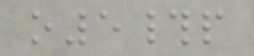o5#p
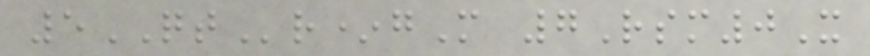5QTr*gM 7Rsm0X
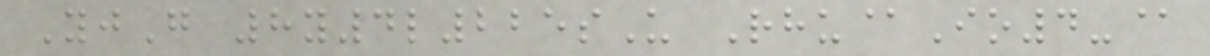YjG 8y4l225sU Rhu@Io4-@
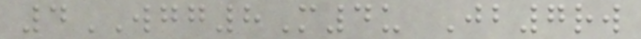4WGG8M4u Jb7rw
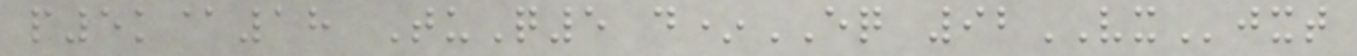p5k@18 TuQ5 d*EQ 92VXjxt
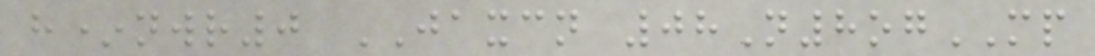h*nwr0 JAXCN 08N8ogMP
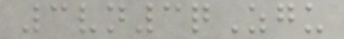3vn3qZgu
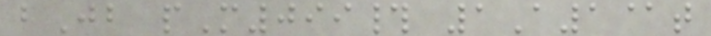bJb pM099# 1A1@t
